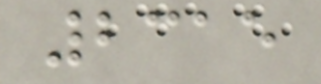2315
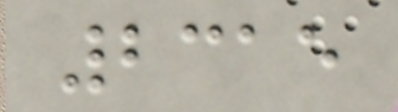2315
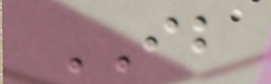IB
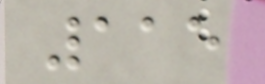115
